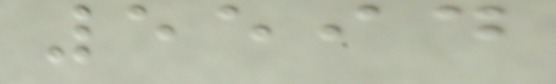5594
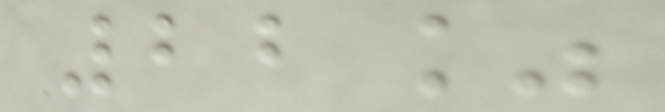22%
